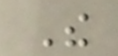The
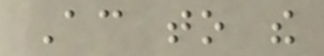According to the
